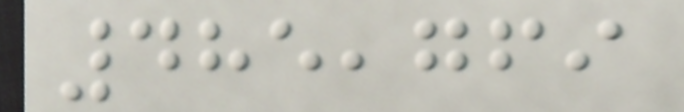485,769
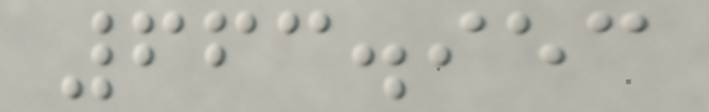663.953
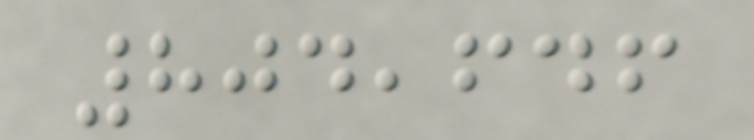804,646
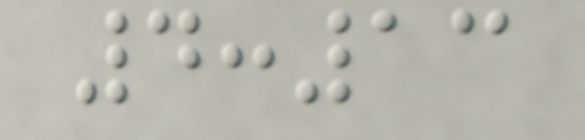4:13
